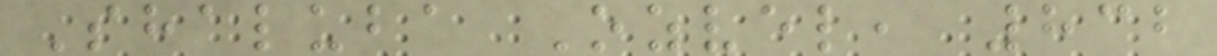Shaluba Ozvel, 832
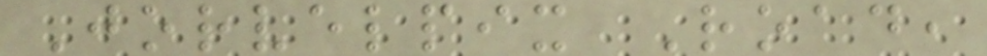Jorvelpix Road,
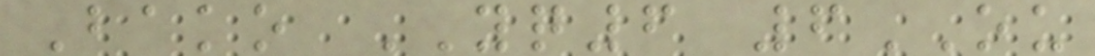Bako YQ6 6OU
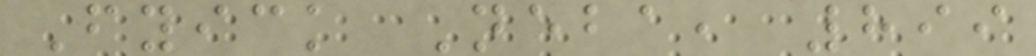Fyick Neba, 899
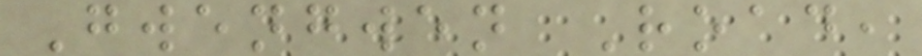Gwengwen Road,
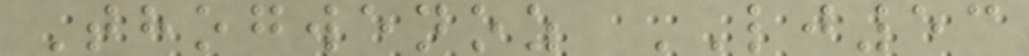Thogwenoz LJ53
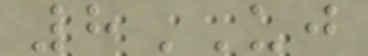8UJ
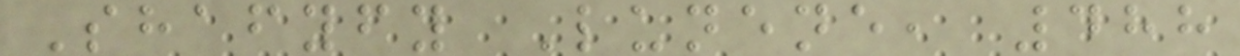Shafyfy Lunene, 488
